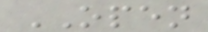OPEN
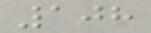108
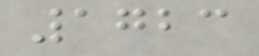1723
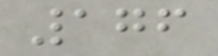176
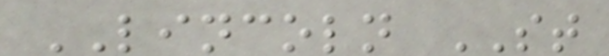LINCOLN ST
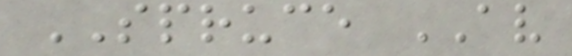SPRUCE AV
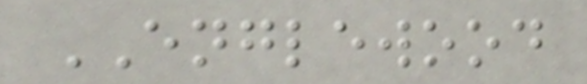ENGLEWOOD
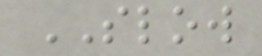SLOW
